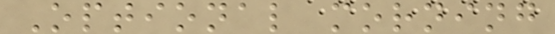Optional morning
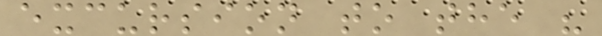excursion to the "
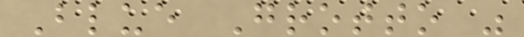Blue Grotto "
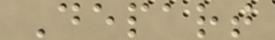Depart
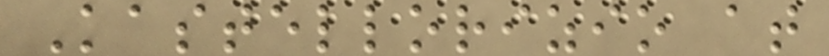Kastellorizio at
